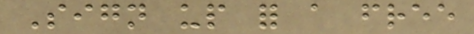Sign up for a free
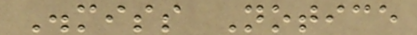Dismiss Notice
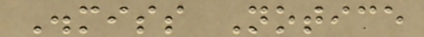Dismiss Notice
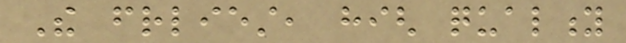The friendliest, high quality
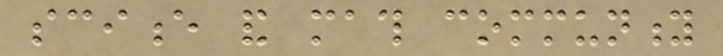science and math community
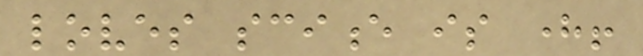loves science is here!
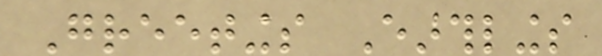Greetings Earthlings
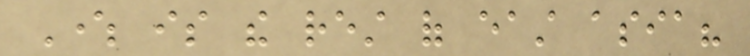Where is the rest of east asia?
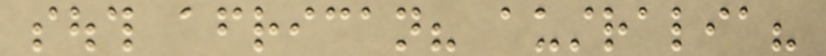south african? australia?
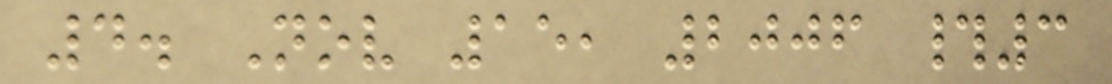4. Nov 15, 2006 #3
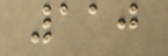110
